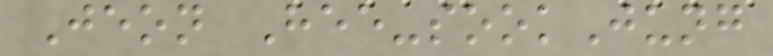Jeon Hee-sookJung
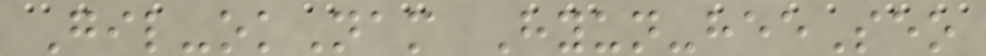Gil-okNam Hyun-heeSeo
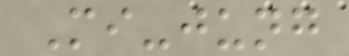Mi-jung
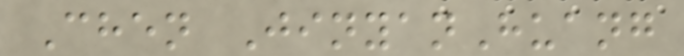Chen JinyanHuang
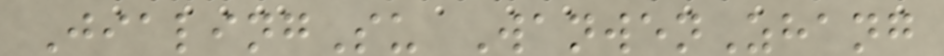JialingSu WanwenZhang
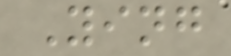Ying
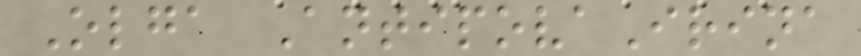Olga AntipovaIrina
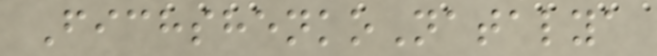FichshenkoNatalya
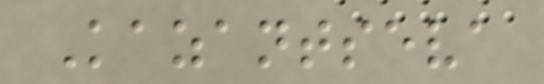Kazantseva
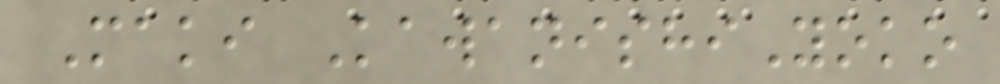Maki KawanishiYoko
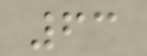63
